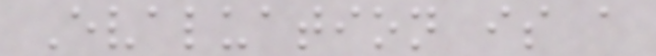Evaluation is a
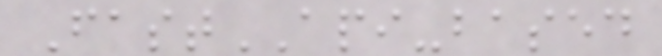FastAPI-based
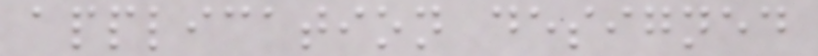application designed
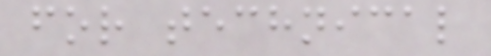for technical
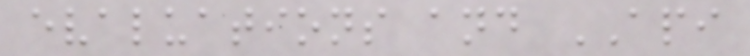evaluations and API
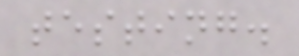testing.
